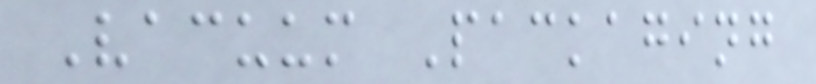Vacuum Packaging
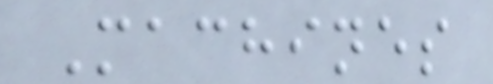Machines
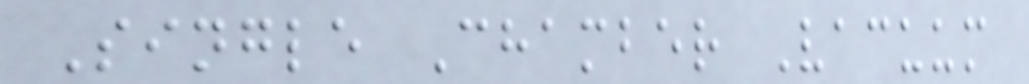Single Chamber Vacuum
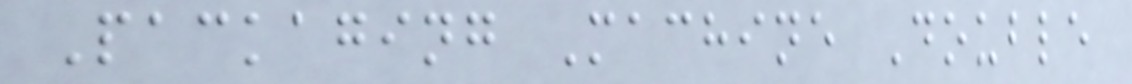Packaging Machine Double
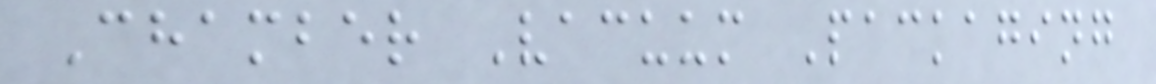Chamber Vacuum Packaging
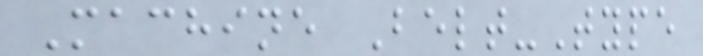Machine Belt-Type
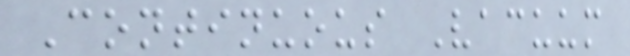Continuous Vacuum
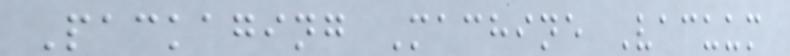Packaging Machine Vacuum
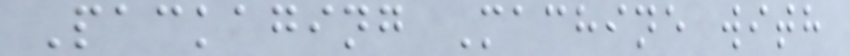Packaging Machine with
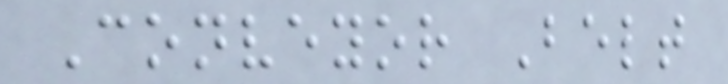Conveyor Belt
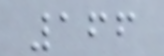166
